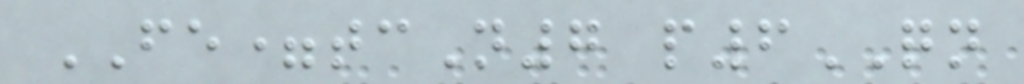FE=tcN7 p6QN
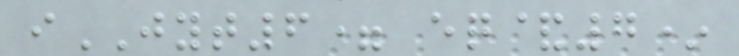iJYT6= eq&7*
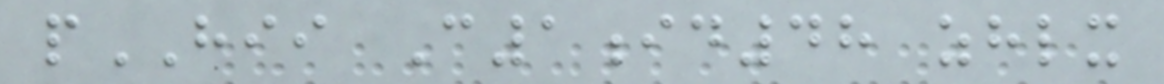pHII C1id48 zhlx
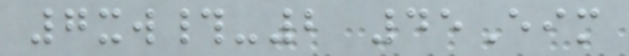7xw#-2 45Eim
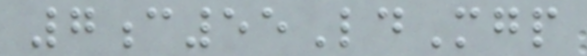7c55LdMgp
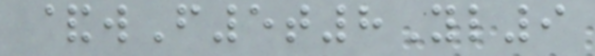&wF5t8Yl9
